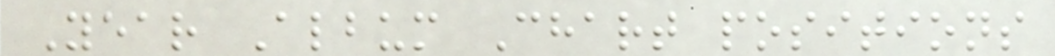Year Album Chart positions
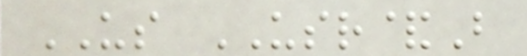US USR&B
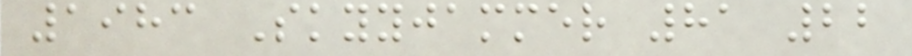1983 Skyyjammer 81 22
